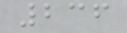236
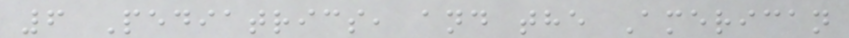6 Pediatrics, and the American
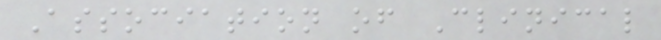Association of Clinical
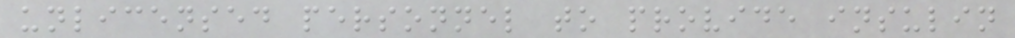unlicensed personnel to provide insulin
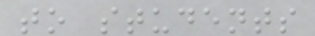to students
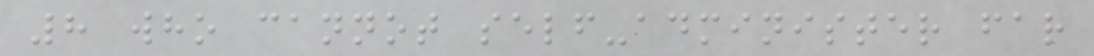8 who cannot self-administer far
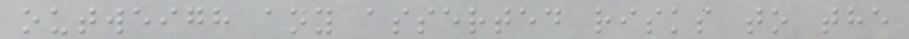outweigh any asserted risks to the
